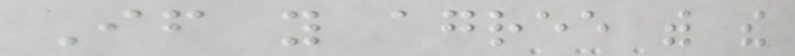If you agree with the
